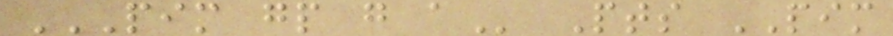PIM GP G A Pts PIM
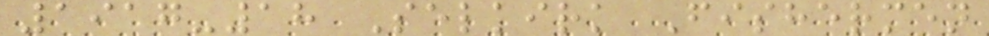1917-18 Selkirk Fishermen
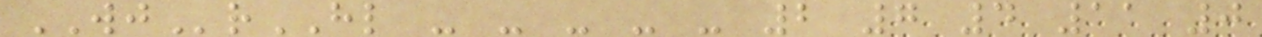WJrHL - - - - - 2 7 4 11 0
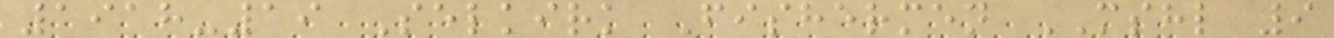1918-19 Selkirk Fishermen MSHL 9
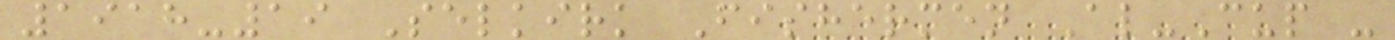1918-19 Selkirk Fishermen Al-Cup -
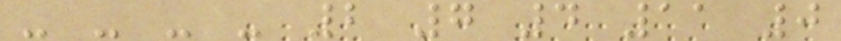- - - - 2 7 4 11 0
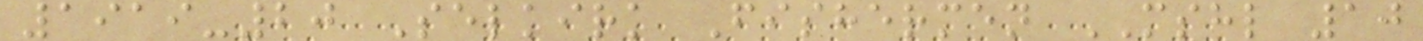1919-20 Selkirk Fishermen MSHL 10
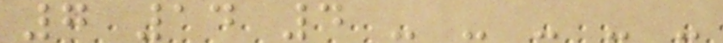7 14 4 - - - - -
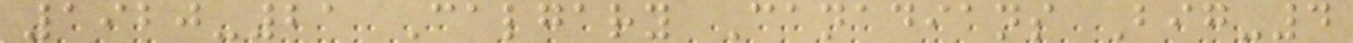1920-21 Calgary Canadians Big-4
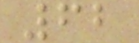62
